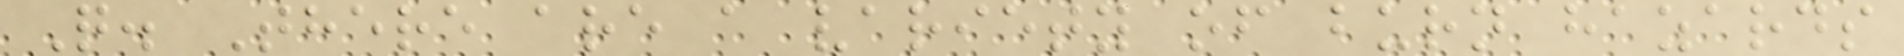Q. There are a variety of burn hazards
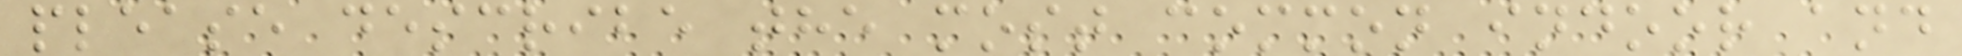please describe the most common indoor and
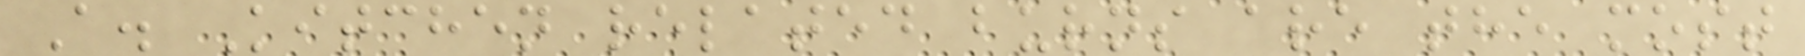A. Kitchen related burns are the most
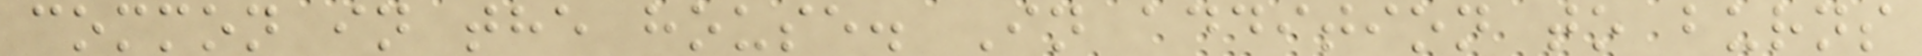common in the house. In addition to burns
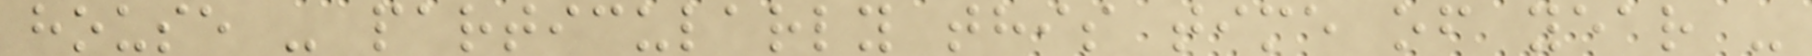house - particularly this time of year -
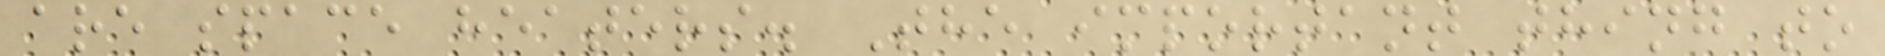are space heaters. The important thing to
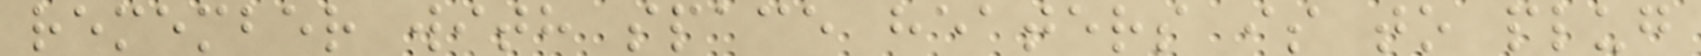remember with space heaters is to plug
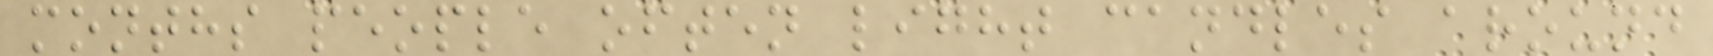months people often light candles around
